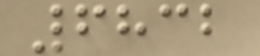6832
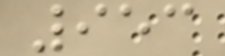953
